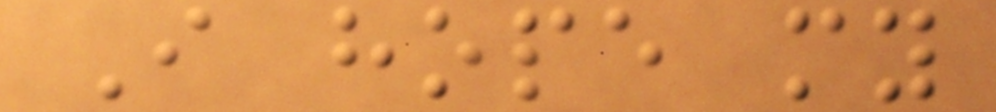I hope my
